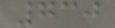730
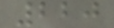220
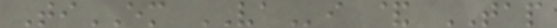TiEM VAi & TAP
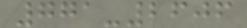771-2606
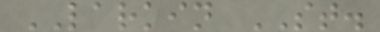LARKIN ST.
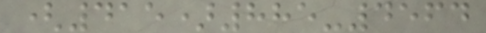(415)885-4564
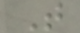T
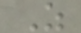Z
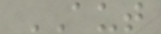AUT
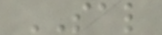SAL
